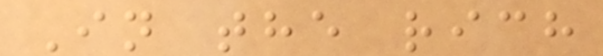In the rich
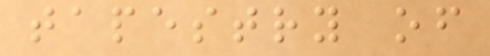tapestry of
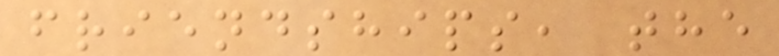friendships, the
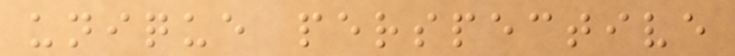unique perspective
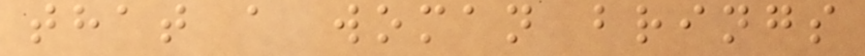that a woman brings
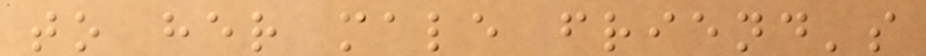to her male friend's
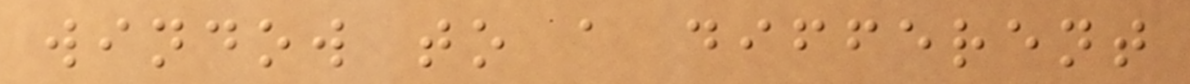window to a different
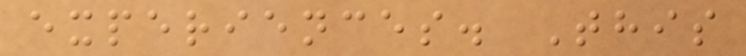experiences. This
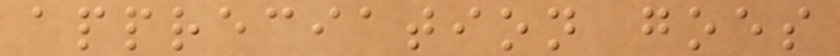appreciation goes
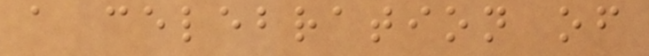a celebration of
